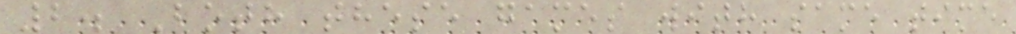2. Both these games with same time
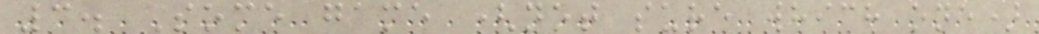3. Some game (not sure which one)
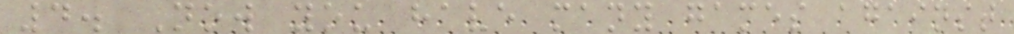4. Now you have many games against
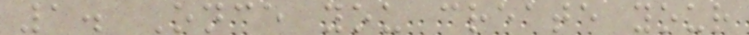1. Once you create your
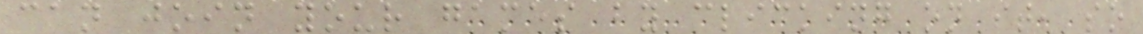can join your games by clicking on it, so
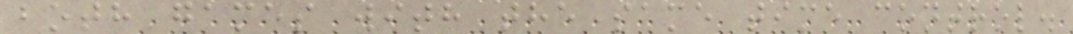both games with the same time control.
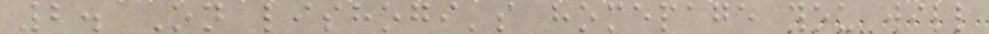2. On lishogi's homepage you will
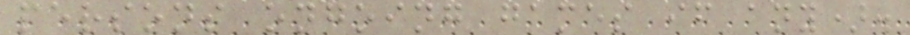persons ongoing games if any).
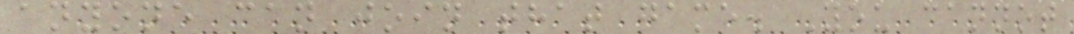anyone can join that game. You cannot
